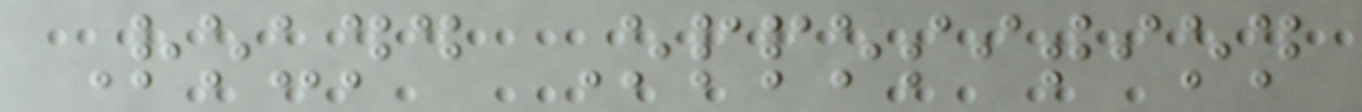Round Opposition
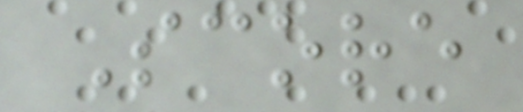Score
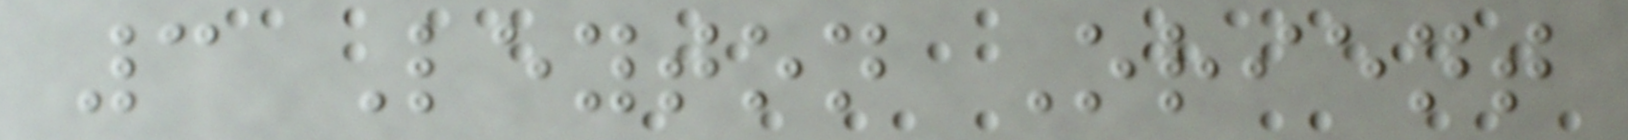3 Leyton Orient
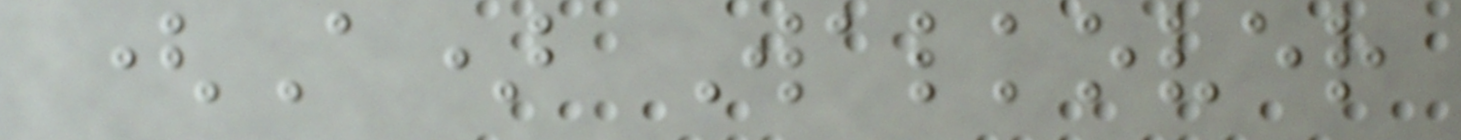(A) Walkover
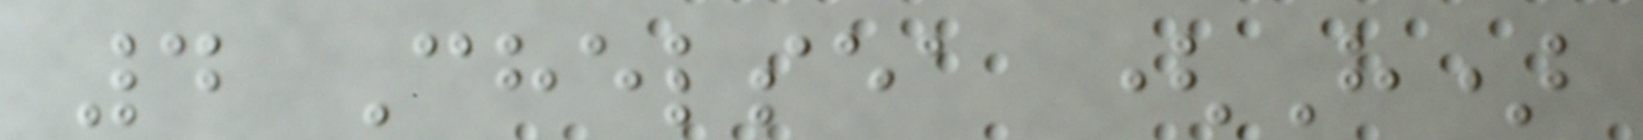4 Chelsea (H)
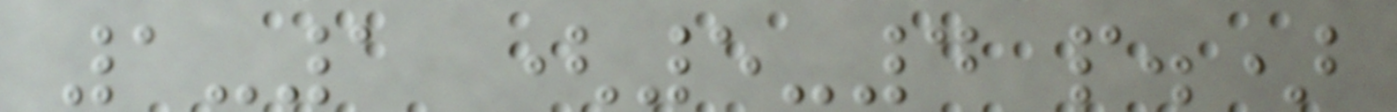1-1 (5-4 p.)
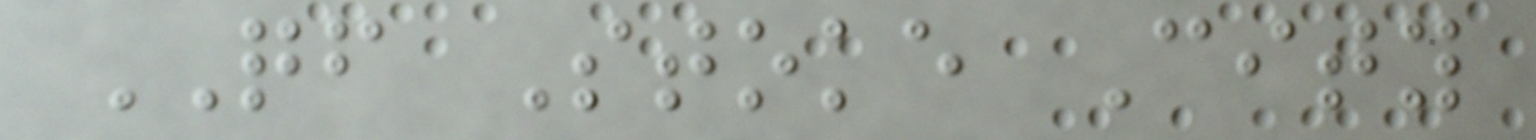QF Stoke City
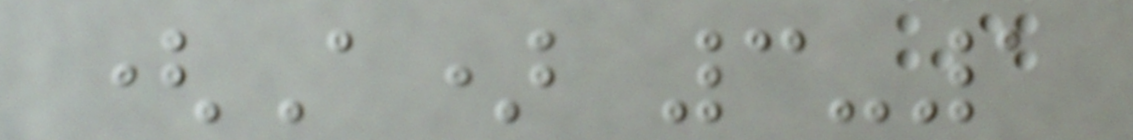(A) 3-1
